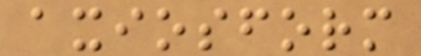axiosform
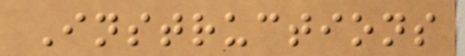Instructions
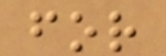for
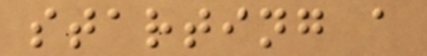starting a
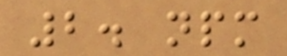2. npm
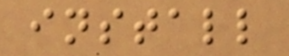install
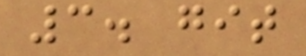3. git
